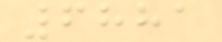6881
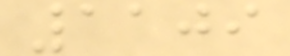1109
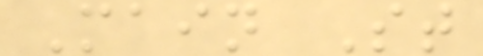Main St
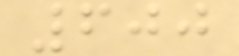600
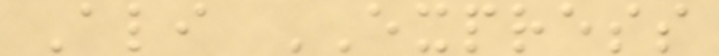Ali EXPRESS
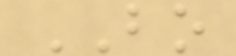BO
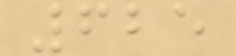625
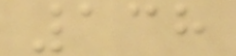138
